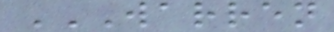WARREN
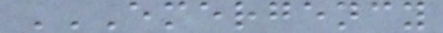EMERGENCY
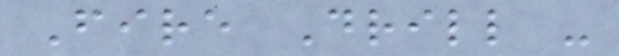Fire Drill -
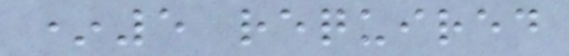*5 required
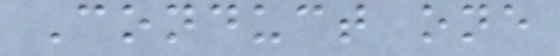Conduct one
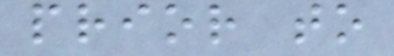prior to
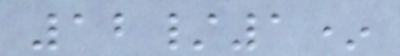12/1*
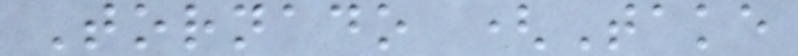Tornado (Take
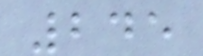245
